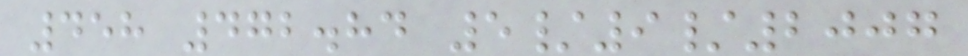458 472.84 5/9/2007
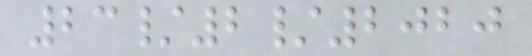23/2/2020
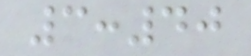3:40
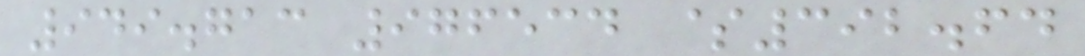949.713 976534 $392.64
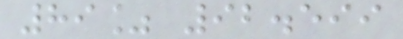89% 92.599
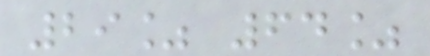29% 64%
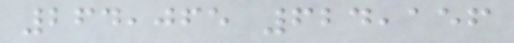264,065 624,156
